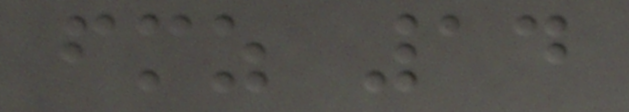fmz 14
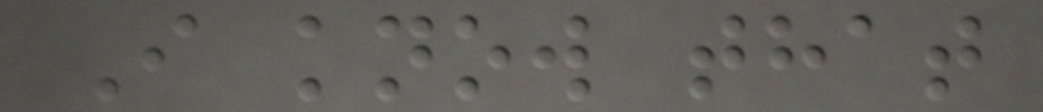I know that
